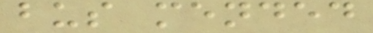bus mended
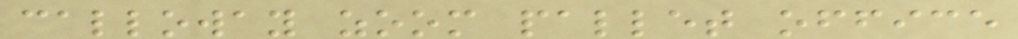calloway zoom pallet office
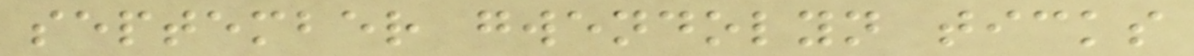september gwendolyn ticks
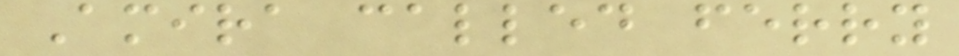Amira called ferry
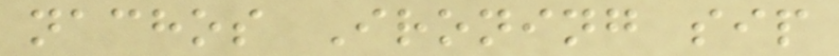nachos Ironing sip
